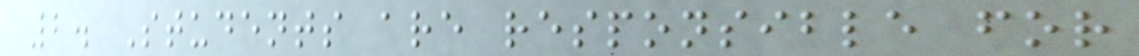2. Students are responsible for
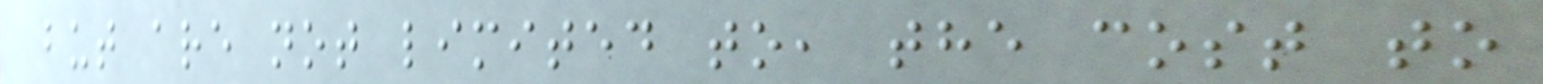but are not limited to, the cost to
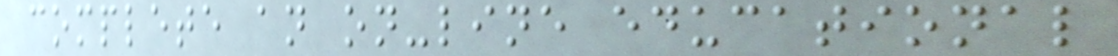complete an on-line educational
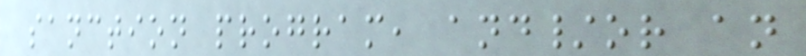sanction program, and/or an
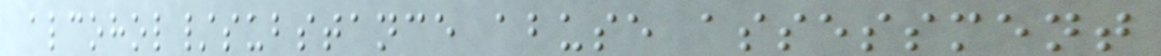alcohol/substance abuse assessment
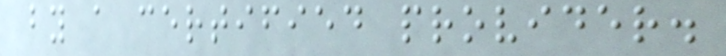by a certified provider.
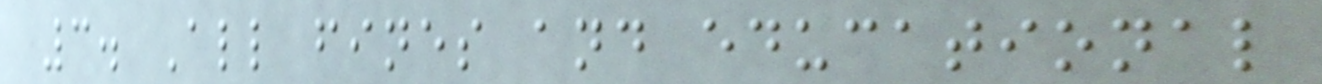3. All fines and educational
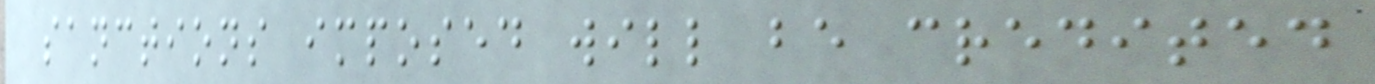sanctions imposed will be credited
